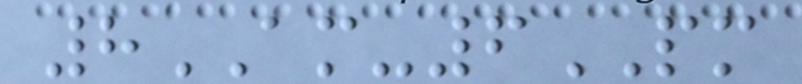8AM-6PM
